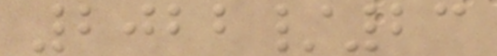2022/23
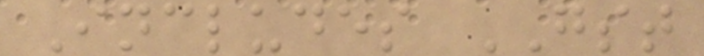Includes GST
